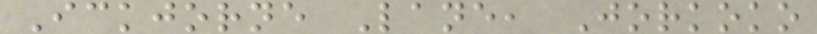Ickjorne Lane, Jorkoko
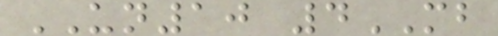UN10 4MB
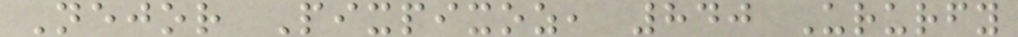Nejor Pixpixoz, 840 Ururfy
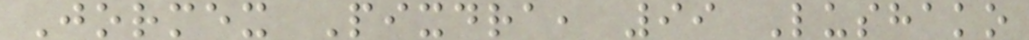Jormex Pixdra, 99 Lushako
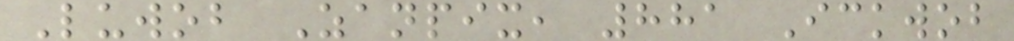Luwob Zanpix, 881 Ickwob
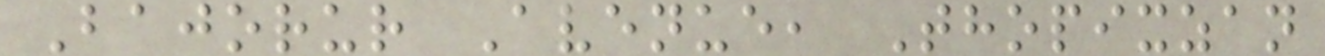Bajorur Avenue, Thopixzan
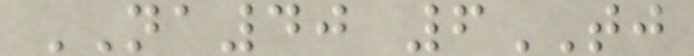NA40 6TJ
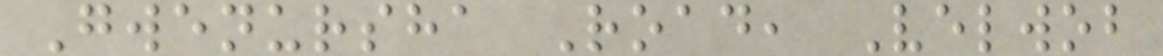Gwenursha Road, Velwob
